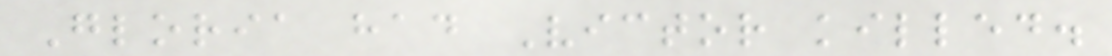Gloria had Victor killed.
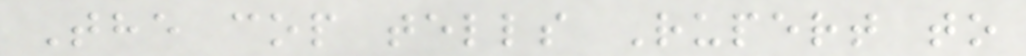The cop tells Rupert to
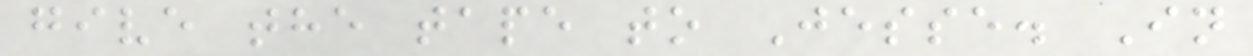give the tape to Jesse. In
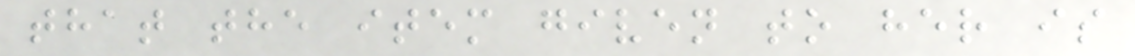that the item given to her is
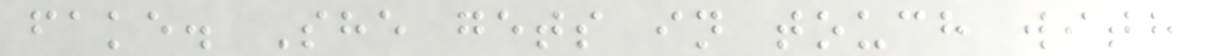fake. She gets in touch with
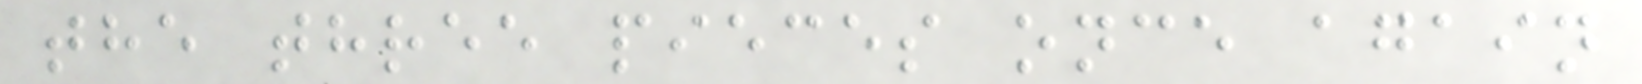the three pieces once again
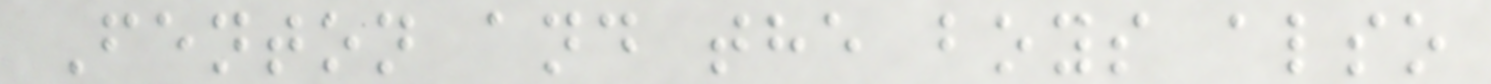Fenton and the boys also
